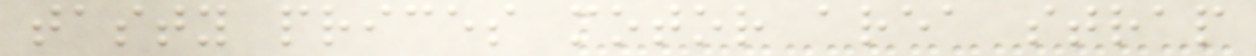tasty prices motor area strap
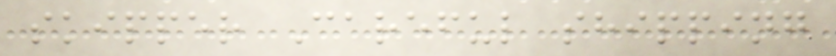skipper Careful shipping
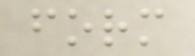form
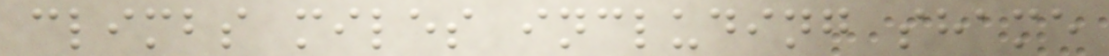climbs miles including shame
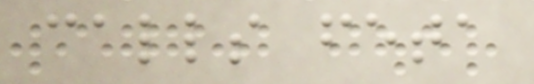calls feta
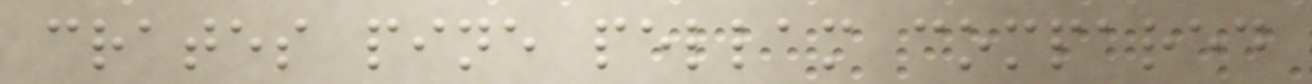crates pine pellam compared
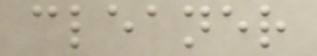cleaner
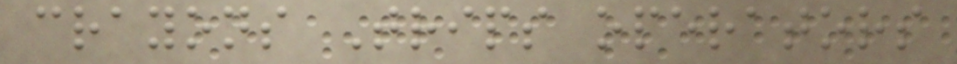crayons Trips operators
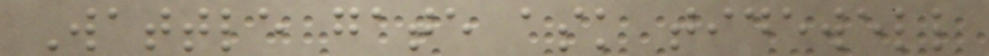Wattle gate ask tidewell
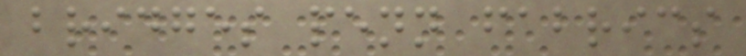bridges penn fabrics
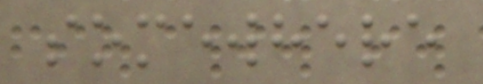somewhere
